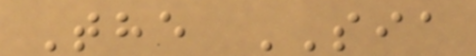The SIA
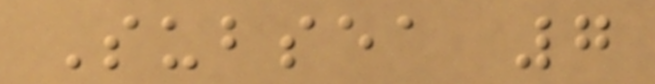Subsea 7
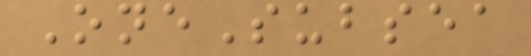OneSubsea
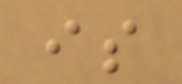is
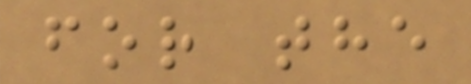for the
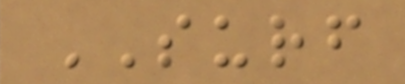SURF
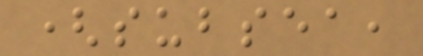(subsea,
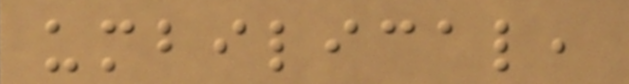umbilical,
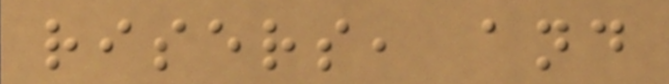risers, and
